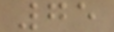75
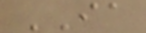IA
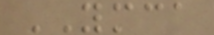YMCA
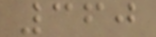360
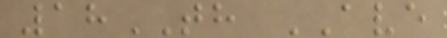18TH AVE
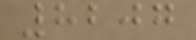8207
